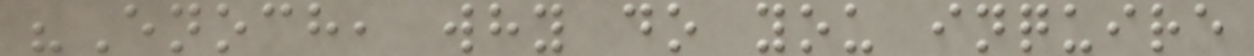"Enoch, why do you inquire
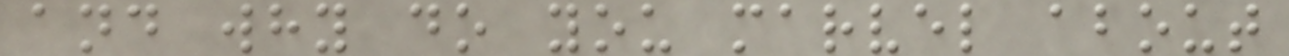and why do you marvel about
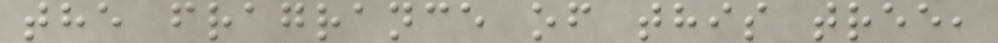the fragrance of this tree,
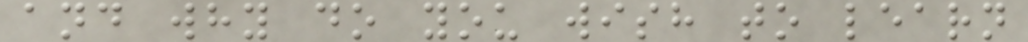and why do you wish to learn
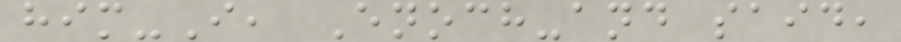him-I, Enoch-and said,
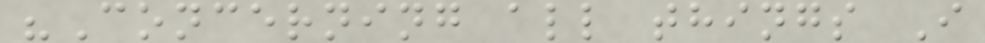"Concerning all things I
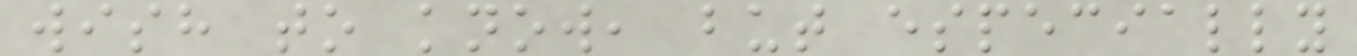wish to know, but especially
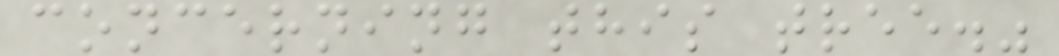concerning this tree."
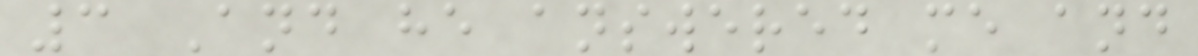3 And he answered me and
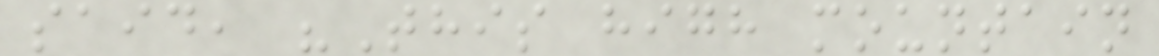said, "This high mountain
